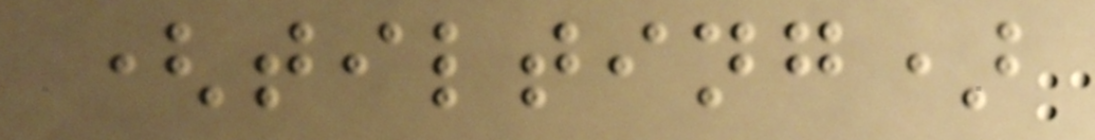(tilting)
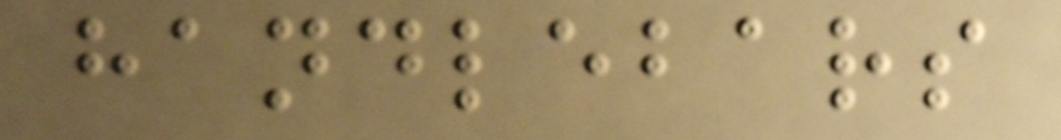handlebars
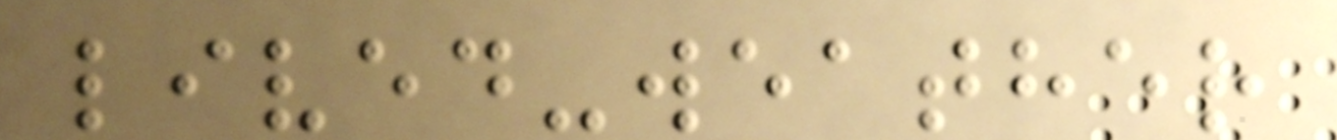lived-weather
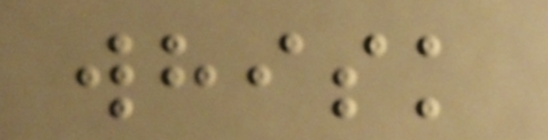whisk
